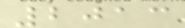2013
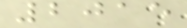2015
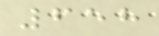658
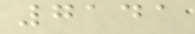7141
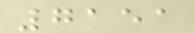7151
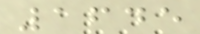1645
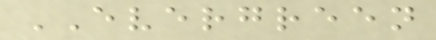EVERGREEN
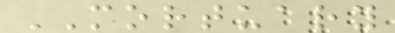MORTUARY
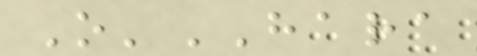O'HARA
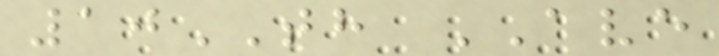10TH AVE
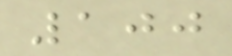100
